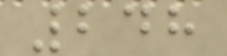248
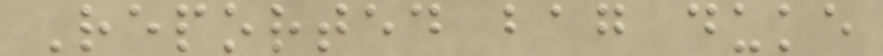Reported bag duke
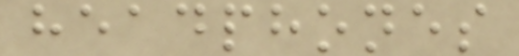headphones
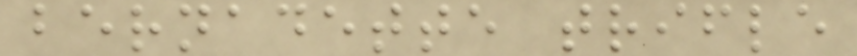bernadette trifle
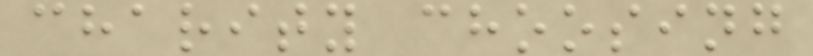charity choosing
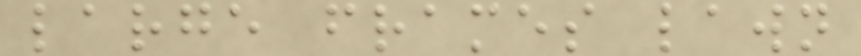large frames lawn
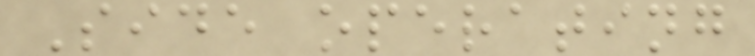Side operating
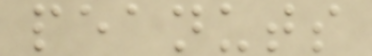peanuts
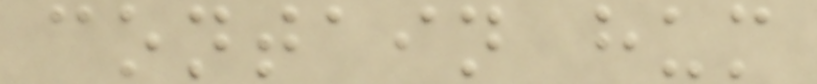contain hum
